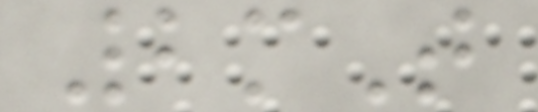2mT
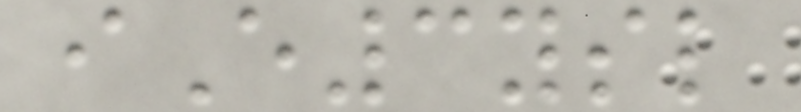iE3ysl
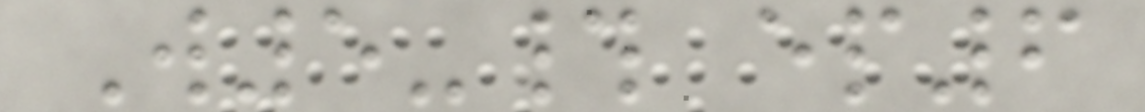W5-# ep6
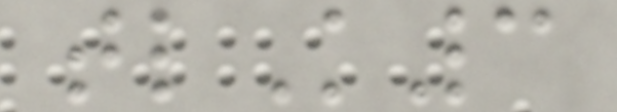tlK3
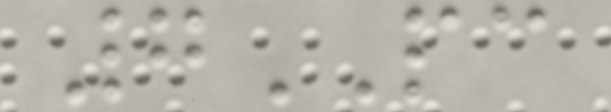7PC
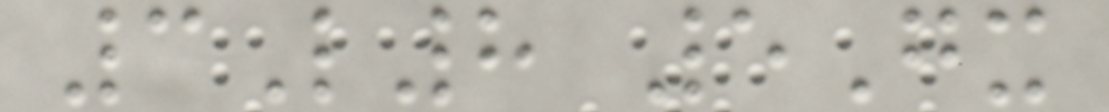3L8 5Gx
